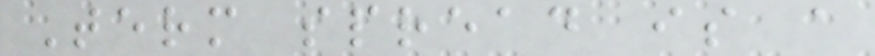Term spread is a
